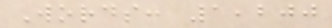Words: 1,200
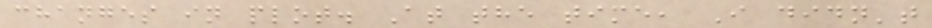changes in plot. At the time, I didn't
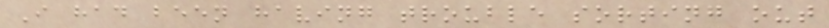I had been having trouble sorting out
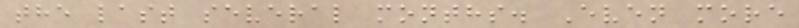the last several months. Even more
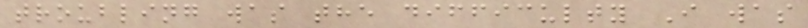troubling was the difficulty I was
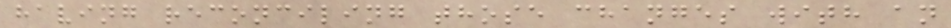having reconciling those changes with an
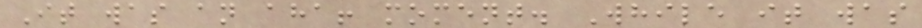It was an aha! moment. While it was
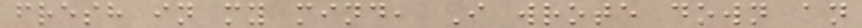fresh in my mind, I wrote down an
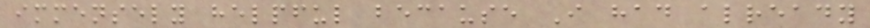immensely helpful because I had already
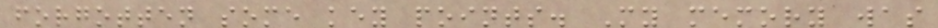forgotten some key points. My memory was
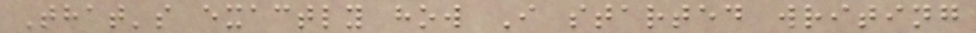That's exactly how I started writing
